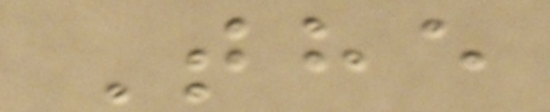The
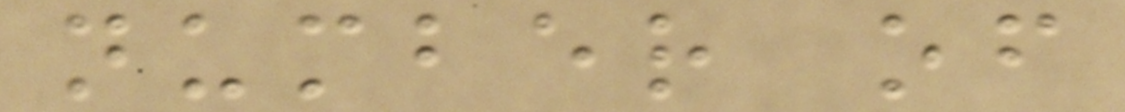number of
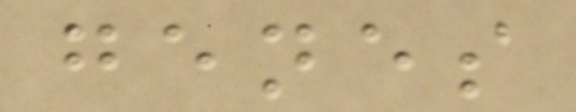genes
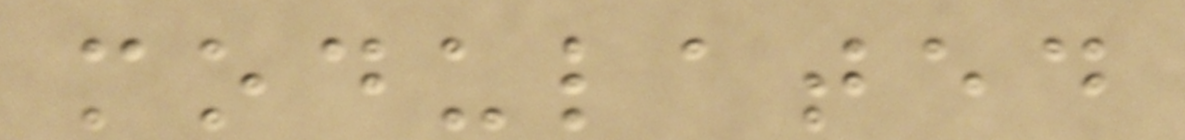modulated
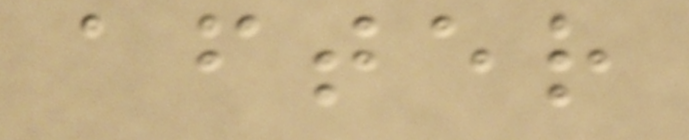after
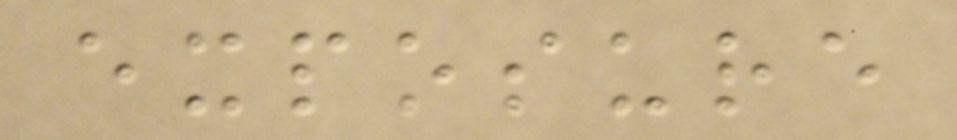exposure
